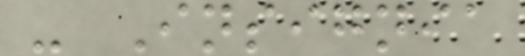- Insignia
